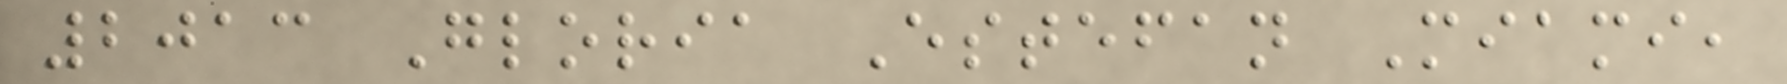2013 Gloria Estefan Miami,
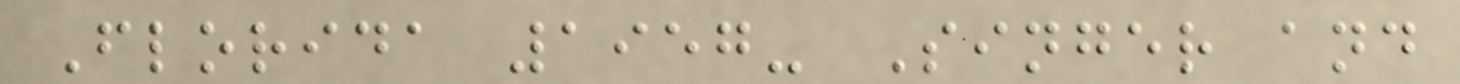Florida 1957- Singer and
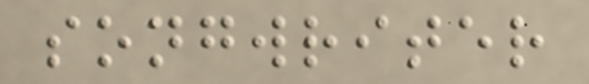songwriter
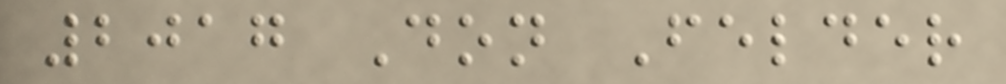2017 Don Felder
